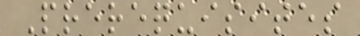Prerequisites
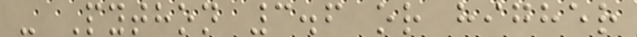- Python 3.6 or higher
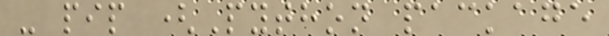- pip (Python package
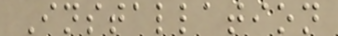Installation
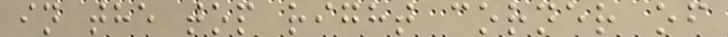in the top right corner of
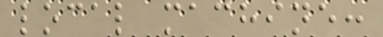local machine:
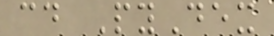cd PyDex
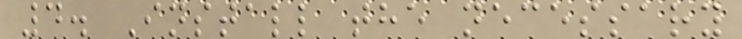4. Install the necessary
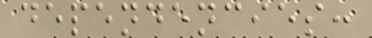dependencies:
